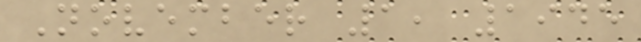November 1, 1945
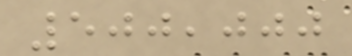500,000
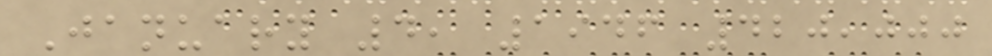January 4, 1946 420,000
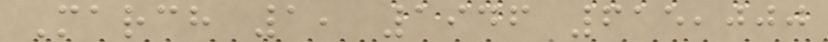March 1, 1946 615,000
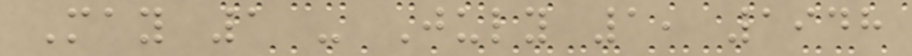May 1 - July 1, 1948
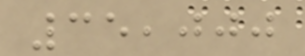35,000
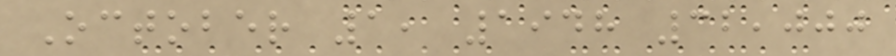October 1, 1948 32,000
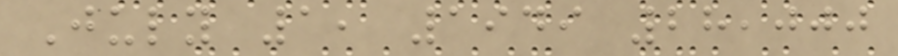July 1, 1949 28,000
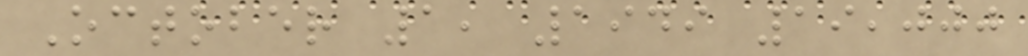October 1, 1949 19,000
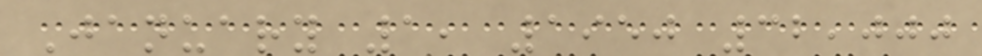January 1, 1950 32,000
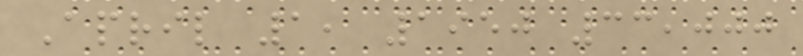April 1, 1950 33,000
